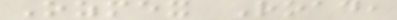Ozmex Road,
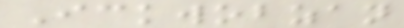Ickwobzan
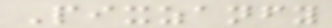Pixzanfy
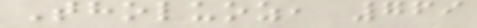Tholuoz, 769
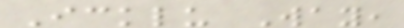Icklu Way,
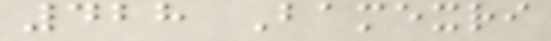428 Bamexri
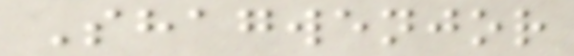Shagwenjor
